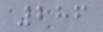286
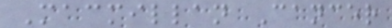Macmillan Cancer
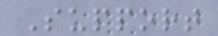Support
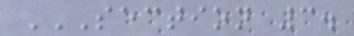SECTION 3.
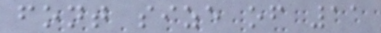font size of 11
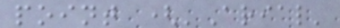point ('Arial'
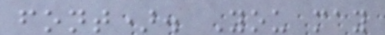font). You may
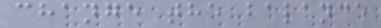change the balance
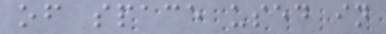of space used in
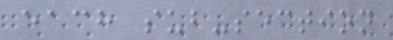each sub-section
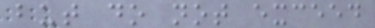but do not exceed
